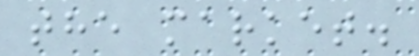the market.
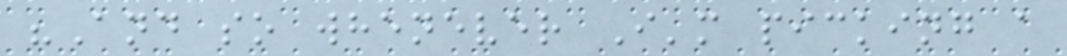"And so whenever I'm picking a
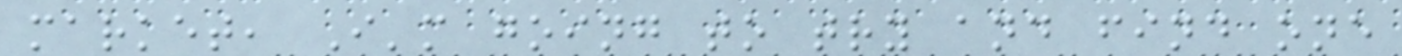market, I'm going to try and find one
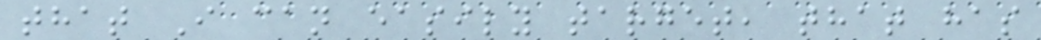that I can easily target, that has
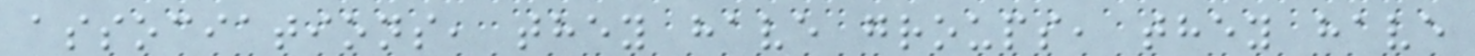associations, they have groups, they have
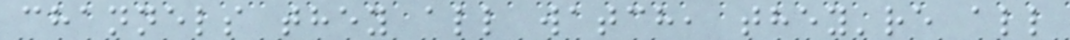channels they all watch, they're all
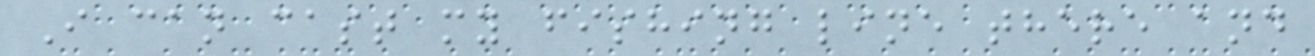I can cast my fishing line there and
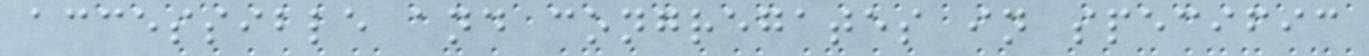accessible and congregates in specific
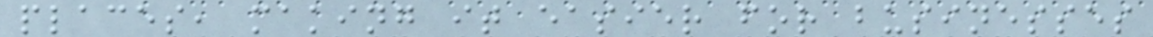places, making it easier for businesses
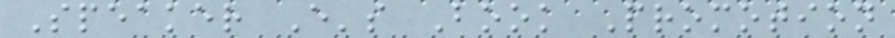Speaker E's Book Promotion
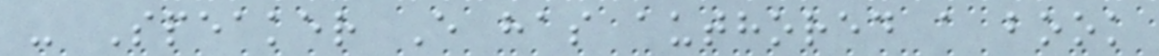- Speaker E has authored a book
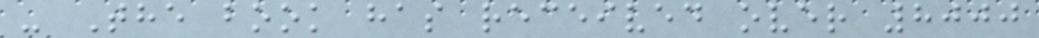- The book has received over 8000
